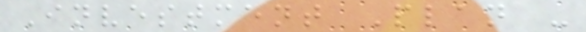Investment Plan -
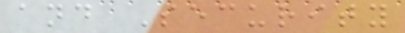and Security
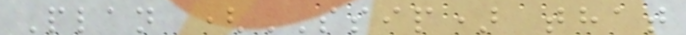Plan (SSIP) that
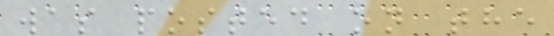was posted on the
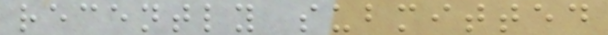recently submitted
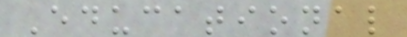Educational
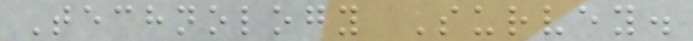Technology Survey.
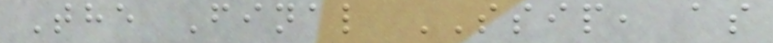The Final SSIP, as
